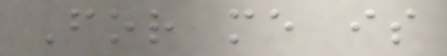For me is
